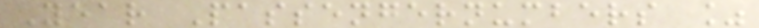Year Passengernumbers %
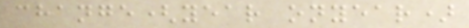change(year onyear)
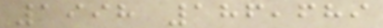1998 186,689
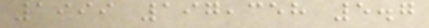1999 197,358 5.7
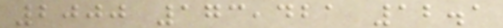2000 173,421 12.1
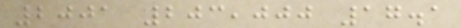2001 203,000 17.1
